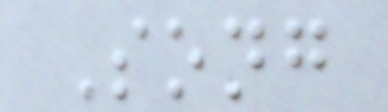Song
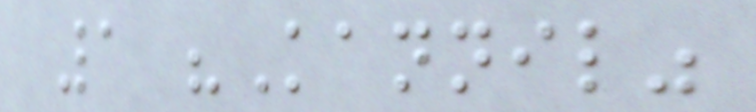1 "Kannil"
